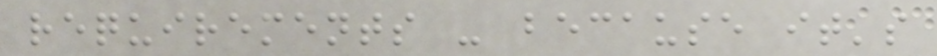requirements - because it's
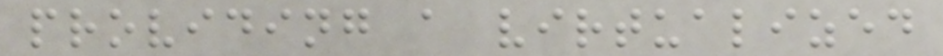providing a virtualized
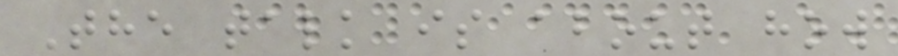The talk is about how
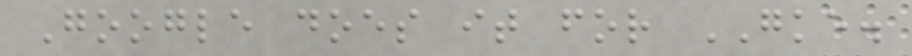Google does it for GKE.
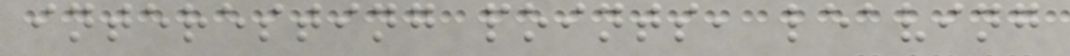interesting points, leaving
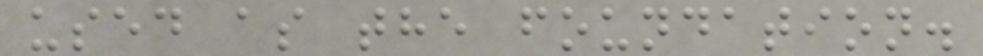used as the foundation.
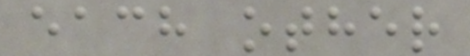each other
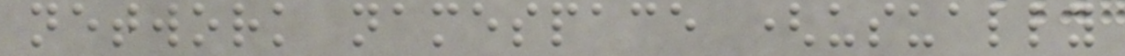network namespace (usually
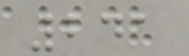241
